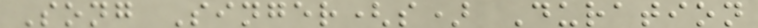Song Singer(s) Duration
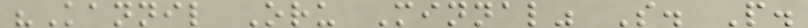"Kannil Oru Minnal" S. P.
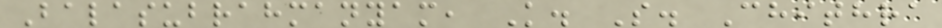Balasubrahmanyam, K. S. Chithra
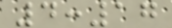4:17
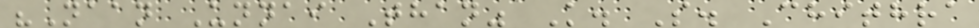"Naan Unnai Than" K. S. Chithra
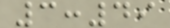3:49
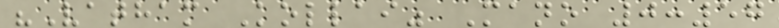"Vatham Kollai" Mano 0:57
